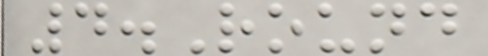4.Round
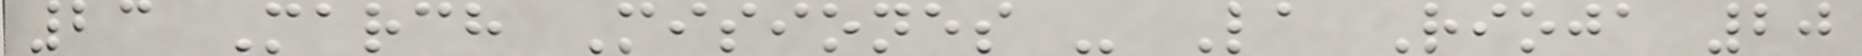23 March Misiones - La Rioja 20
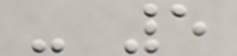- 5
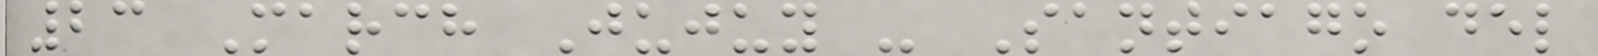23 March Jujuy - Santiago del
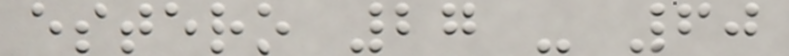estero 27 - 60
